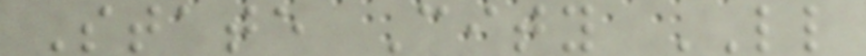State City LL
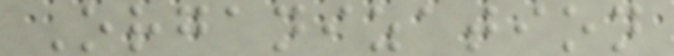Organization
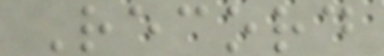Record
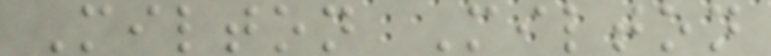Milton Milton
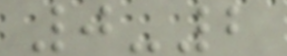0-2
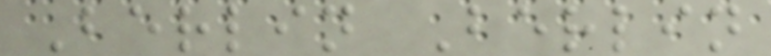Berlin Berlin
